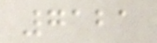7121
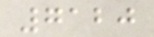7120
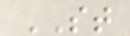ST
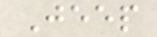Jeep
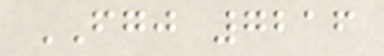FGJ 7216
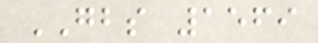GBS 1569
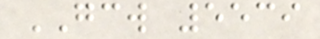GCW 5539
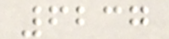6237
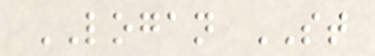LOGAN ST
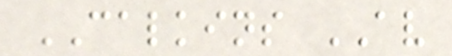CALKINS AV
